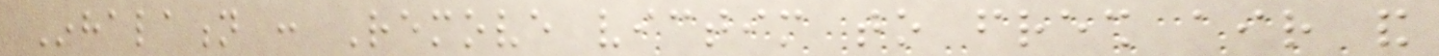Inhalation : Remove victim to fresh air and
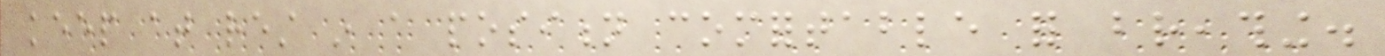keep at rest in a position comfortable for breathing.
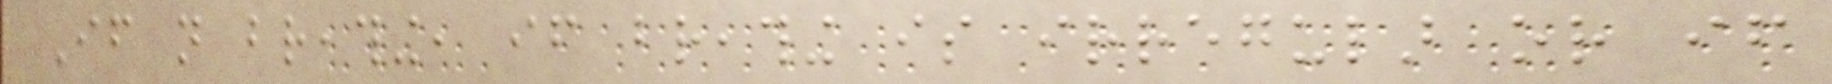If not breathing, if breathing is irregular or if
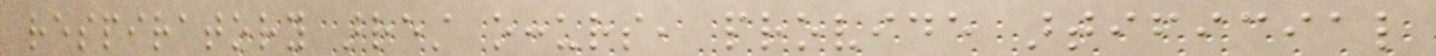respiratory arrest occurs, provide artificial
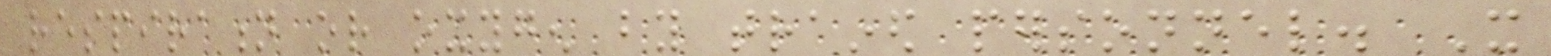respiration or oxygen by trained personnel. It
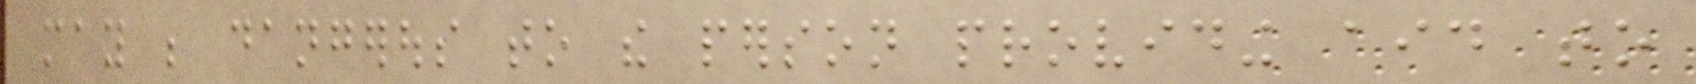may be dangerous to the person providing aid to
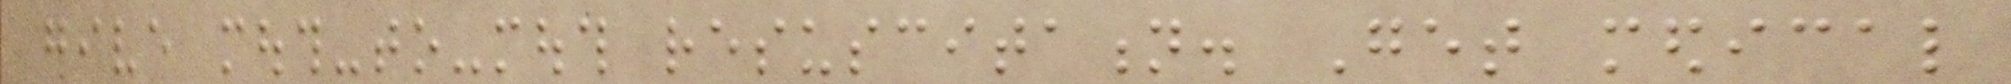give mouth-to-mouth resuscitation. Get medical
